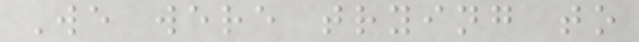We were trying to
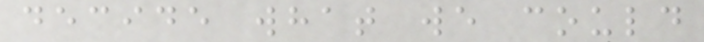decide what we could
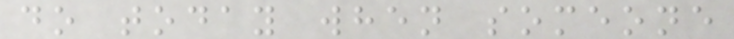do today when someone
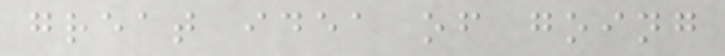great idea of going
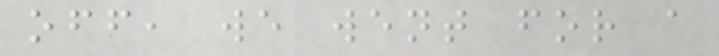off, we went for a
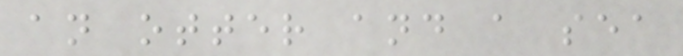an otter and a sea
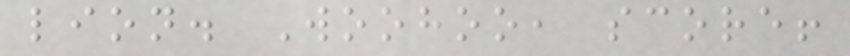lion. Woohoo, score!
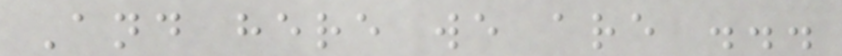And here we are ...
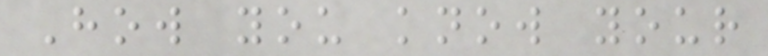How you know your
